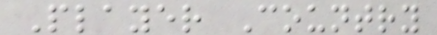Player Country
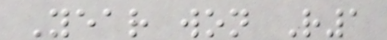Year won R1
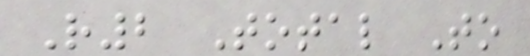R2 Total To
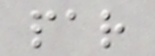par
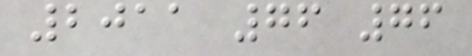2011 76 76
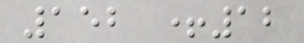152 +12
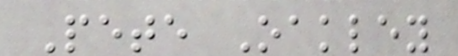Pete Oakley
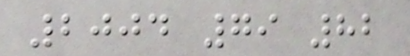2004 79 82
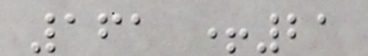161 +21
